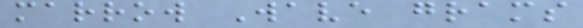marrow Wave grams
